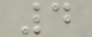4
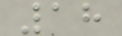18
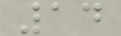14
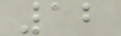12
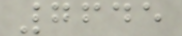7645
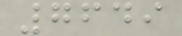7649
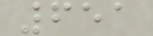651
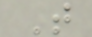T
